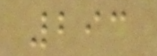293
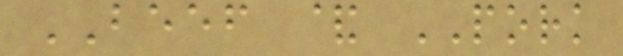BEEF & PORK
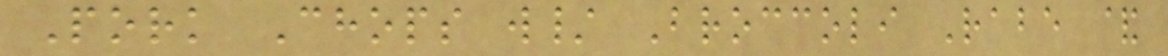Pork Chops w/ Broccoli Rabe &
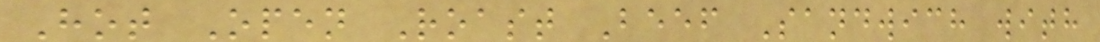Hot Open Roast Beef Sandwich with
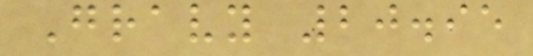Gravy 20.95
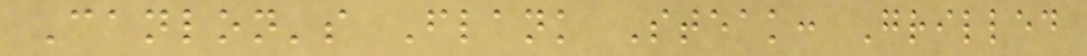Canlon's Flank Steak: Grilled
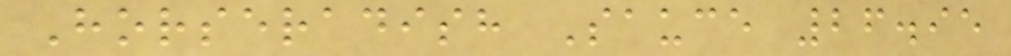Horseradish Sauce 26.95
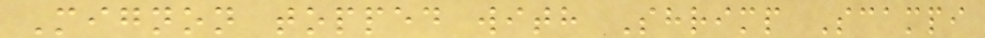Mignon topped with Shrimp Scampi
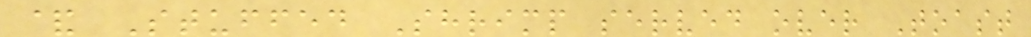& Stuffed Shrimp served over Toast
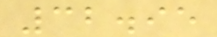32.95
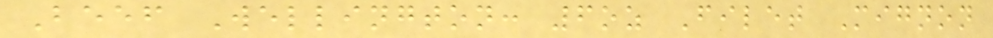Beef Wellington: 6oz Filet Mignon
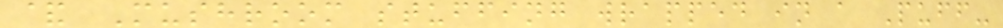& Mushroom stuffing wrapped in a Puff-
